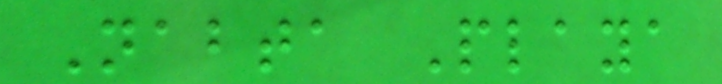Nabta Playa
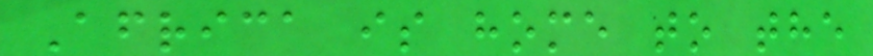Africa is home to the
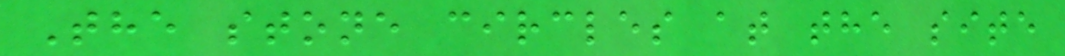The stone circles at the site
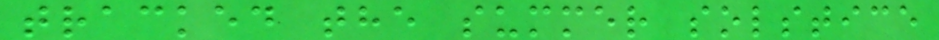tracked the summer solstice
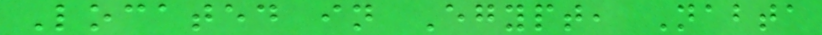Located in Egypt, Nabta
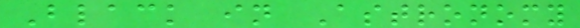Black in Astronomy
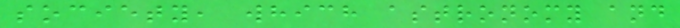society, which astronomy and
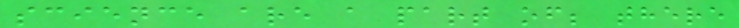science are a part of; there
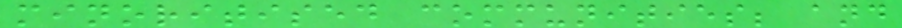minoritised communities; and
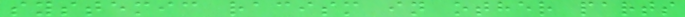systemic racism in other parts
